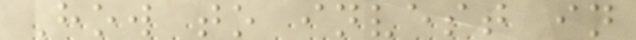How to invest in
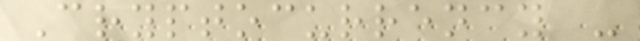Cryptocurrency -
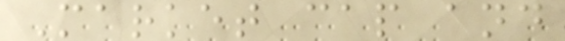Market cap and
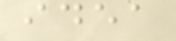idea
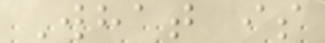What is
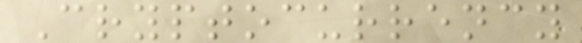Cryptocurrency
